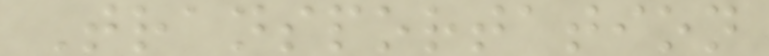Transportation
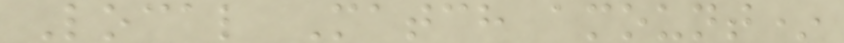Local Match amount*
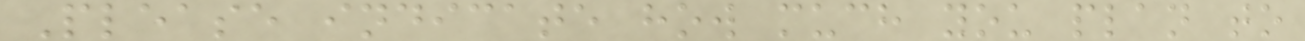Please indicate how much you plan to
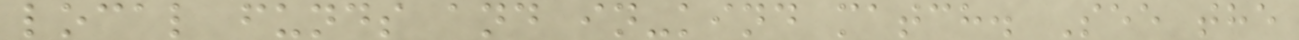local funds and in-kind match. See the
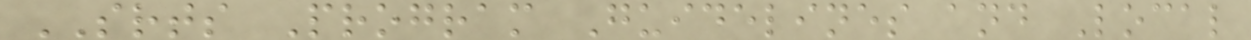SRTS Program Guidelines and Local
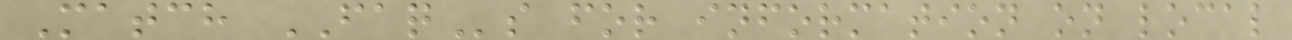Match FAQs for information on local
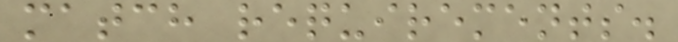match requirements.
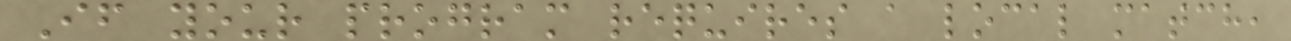If your program requires a local match,
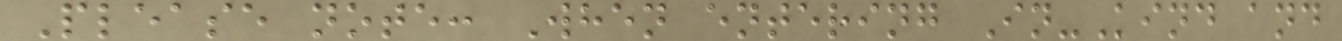Please note: When entering In-Kind and
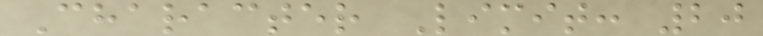Character Limit: 20
